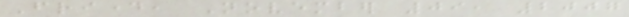Friday, November 09, 2007
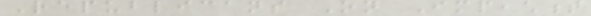Republicans On Impeachment
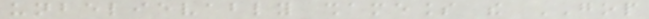unbelievably shameless the GOP
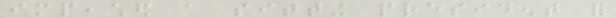impeached a sitting president for
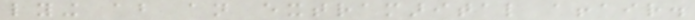lying about an extramarital affair.
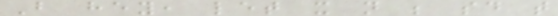But hey, let it not be said that
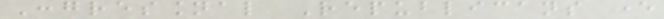Congressional Republicans ever
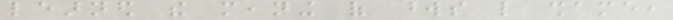learned the meaning of words like shame,
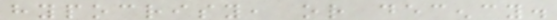hypocrisy, or decency.
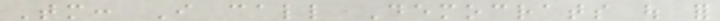Tomorrow: I call Democrats out for
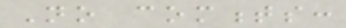No comments:
